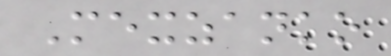Mexzanko
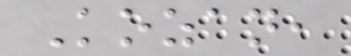Kozan,
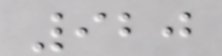920
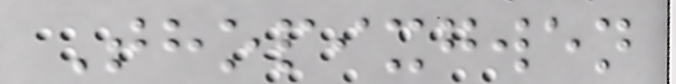Thopixgwen
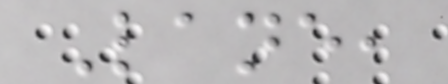Lane,
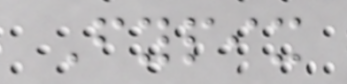Fypix
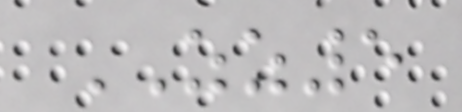ZZ5
